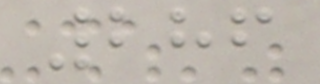286
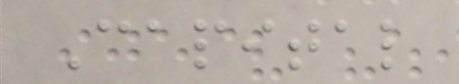Capital
